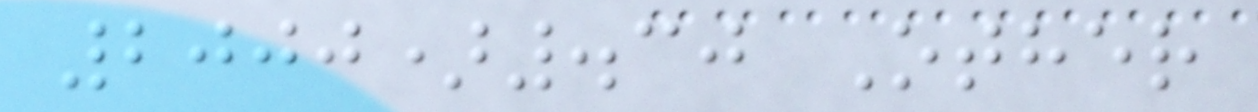2000).30 Other
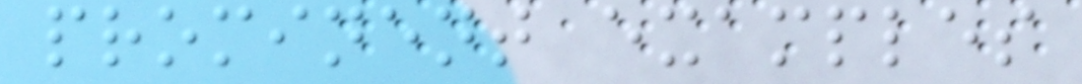prominent examples
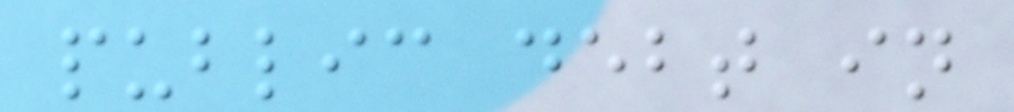public debt in
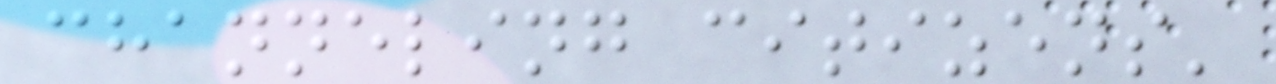channeling citizens'
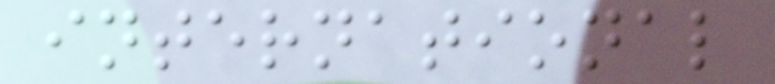international
